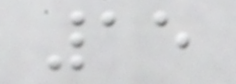15
